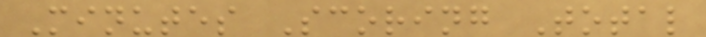Minutes Scoring Total
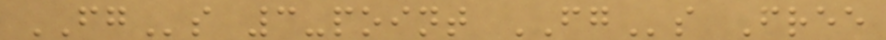FGs 3-point FGs Free
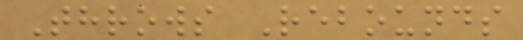Throws Rebounds
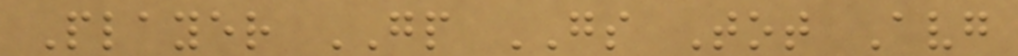Player GP GS Tot Avg
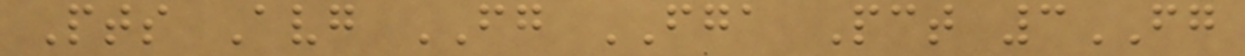Pts Avg FG FGA Pct 3FG
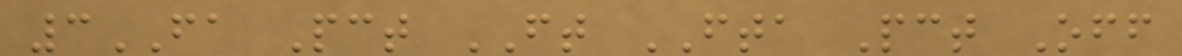3FA Pct FT FTA Pct Off
